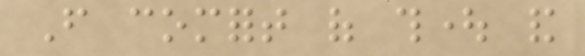From comfort of thought and
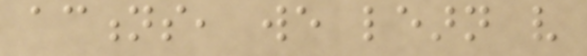actions, we learn very
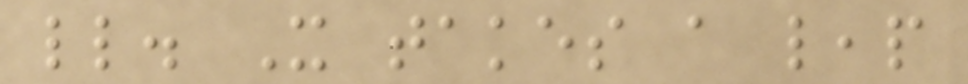little. It takes a leap
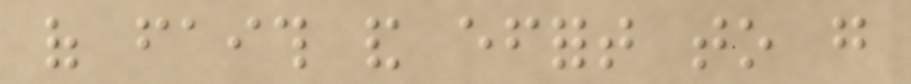of faith and effort to go
